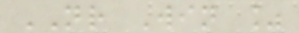NR Win %
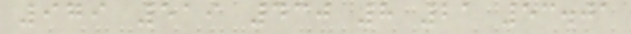979 519 430 8 21 53.01
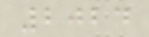2024
